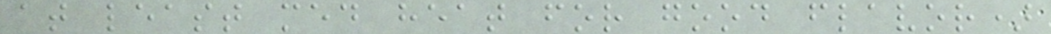at least med heat for good flavor)
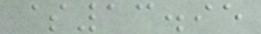$13.95
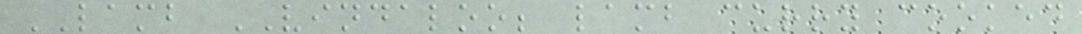LAMB VINDALOO; lamb curry cooked
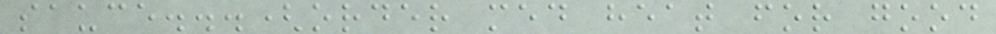sauce...(order med heat for good
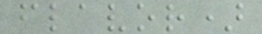flavor)
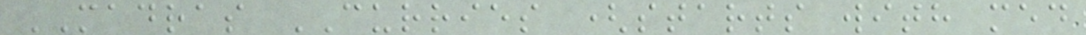MADRAS CURRIES (starts with med
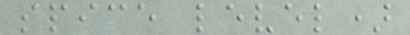spice level)
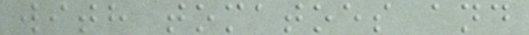with tomatoes and
